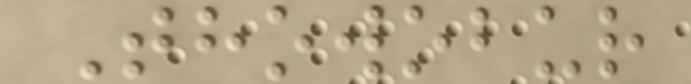Thowobur
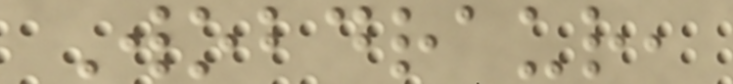Wobdraur,
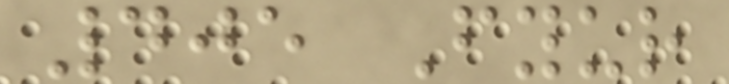405 Fyur
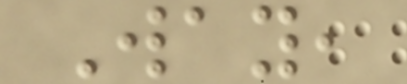Way,
